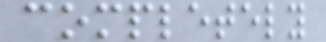completely
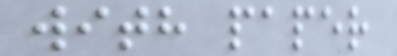with paper
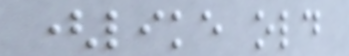(like old
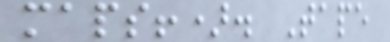maps!). Tape
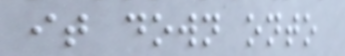it down onto
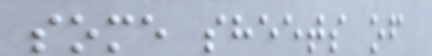some sheets of
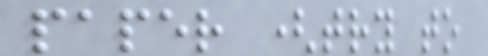paper (try to
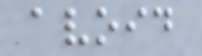avoid
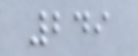249
